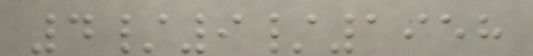4/9/1958
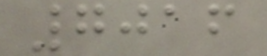7016
